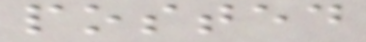posted
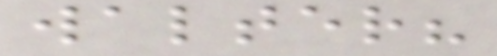walter?
